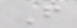F
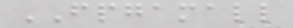FPGAMALL
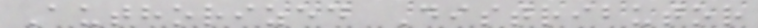Authorized Distributor
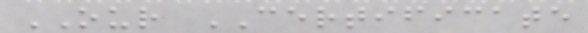OUR CERTIFICATE
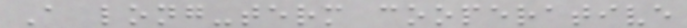A long-term cooperative
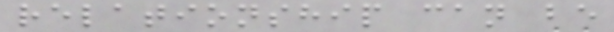relationship can be
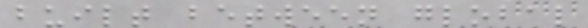built between global
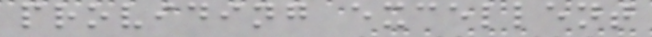providing excellent
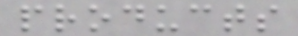products
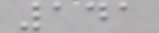141
